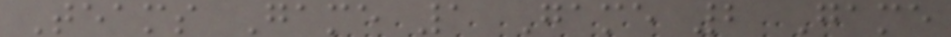Teams Game 1 Game 2 Game
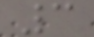3
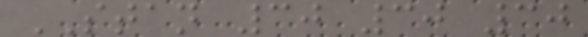STAN 30 30 30
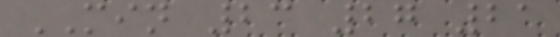MIN 23 27 21
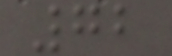72
